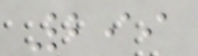299
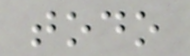todo
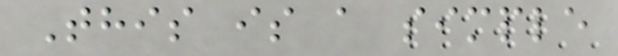This is a simple
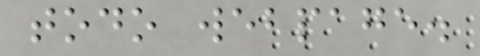todo webpage.
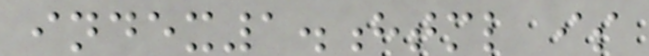index1.html is
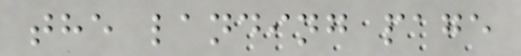the landing page
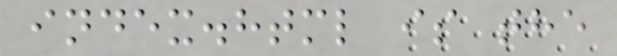index.html is the
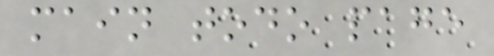main todo page
